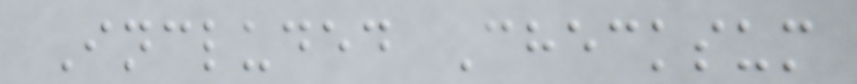Included Checksum
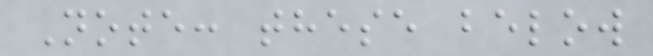Note: these below
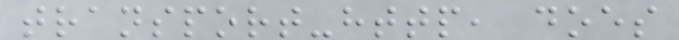transport-http, does
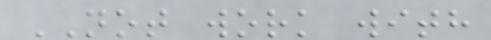NOT work with
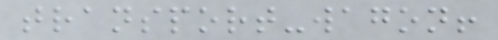transport-wagon!
